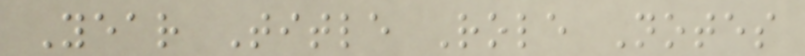Year Title Role Notes
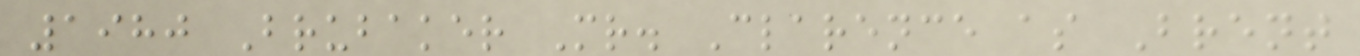1980 Brubaker Mr. Clarence as Brent
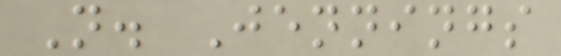N. Jennings
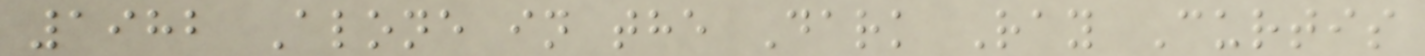1982 Alone in the Dark Ray Curtis
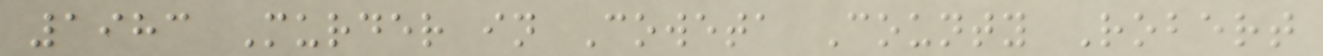1983 Murder in Coweta County Robert
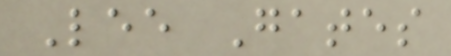Lee Gates
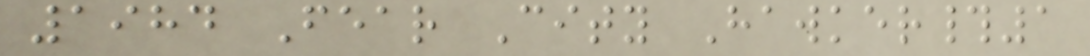1984 Fear City Hawker#1
